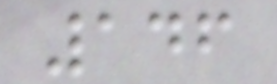146
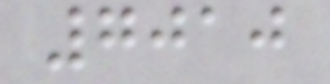7010
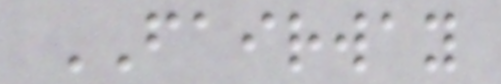FAIRWAY
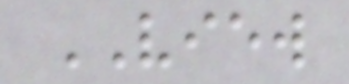VIEW
